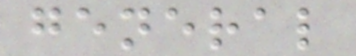general
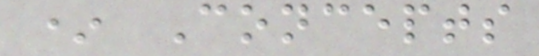* Concepts
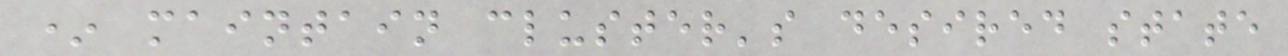* maintain cluster's desired state
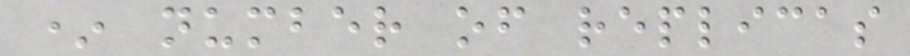* number of replicas
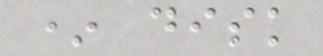* disk
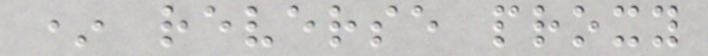* reverse proxy
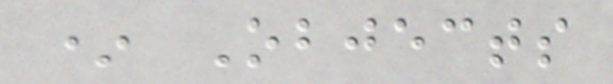* Objects
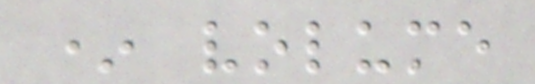* volume
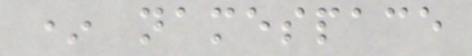* namespace
